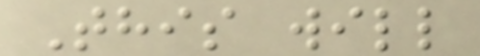This will
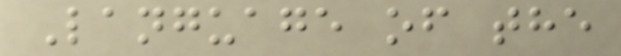Language of the
